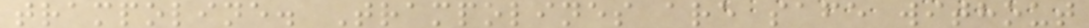trampoline. Trampolines are safe without
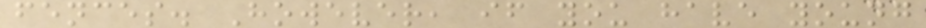fences. However, if you have young
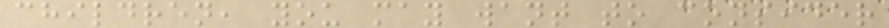children, you may want to consider
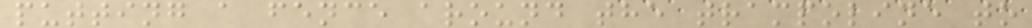putting a fence around the trampoline to
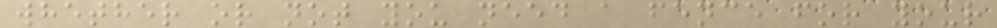whether or not you need a fence for your
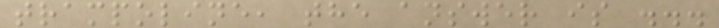trampoline, the answer is ...
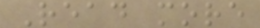Read more
